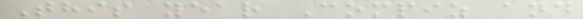This year Compiz and
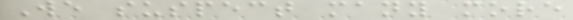We suspect many more
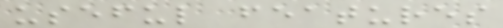useful features
